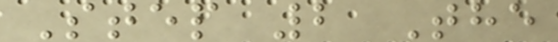Step 2 The
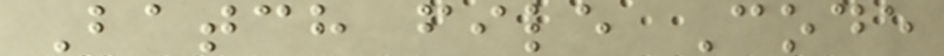Batch file Code
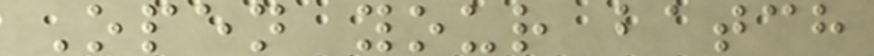Open your batch
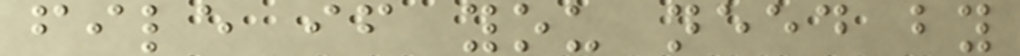file if you need by
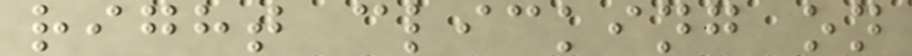right clicking on
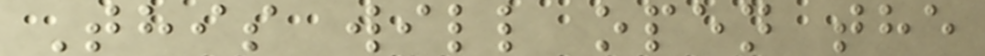This will open the
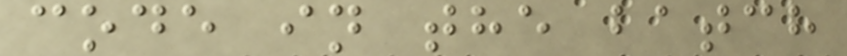code in the batch
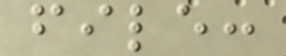file:
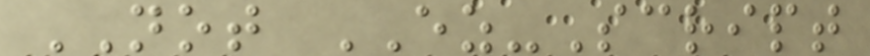NOT EZ-Script
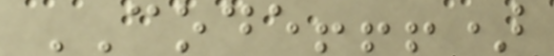CODE!!!)
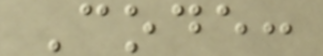Code:
